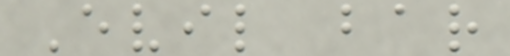Evil bar
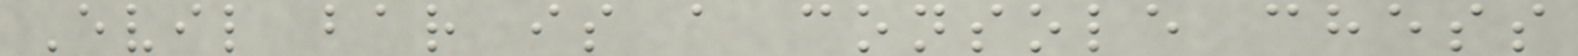Evil bar is a console chess
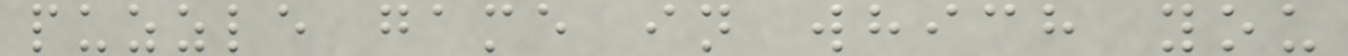puzzle game in which you
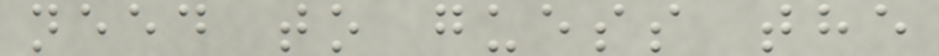need to guess the
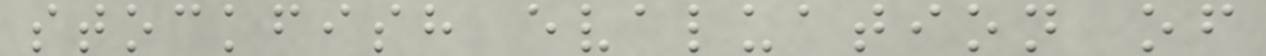stockfish evaluation of
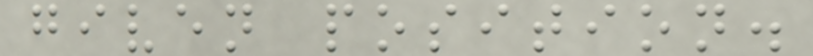given position.
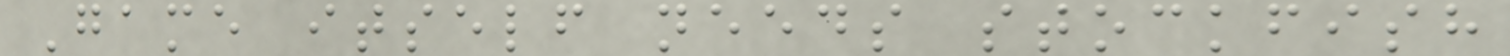Game itself needs stockfish
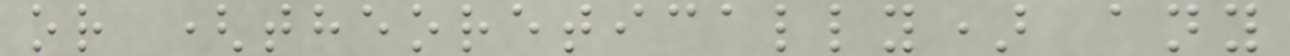or (theoretically) any
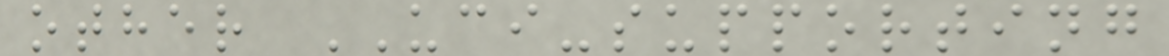other UCI-supporting
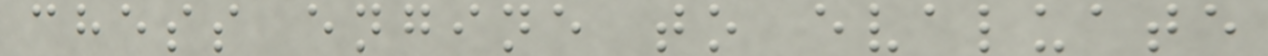chess engine to evaluate
